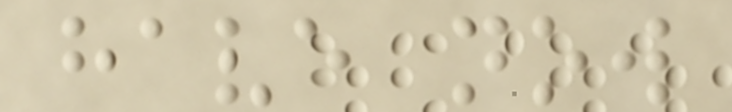have now
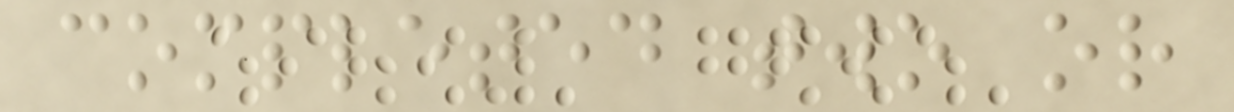completed two or
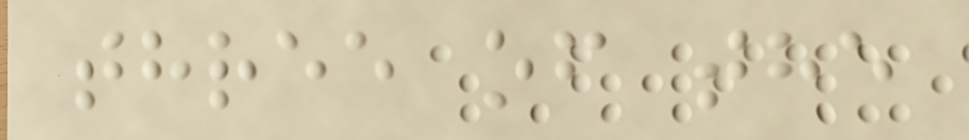three of the
